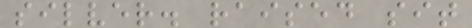silver. raised sit
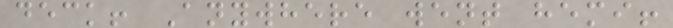deck! Anywhere went hemi!
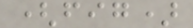(fig)
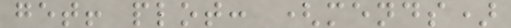get! plot: (mends)
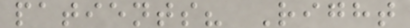patients? Right
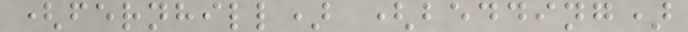(fernhill) (bedding)
